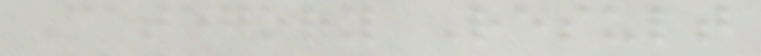Category Result
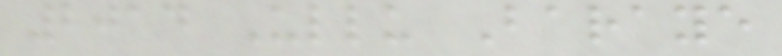2014 Ullu Baraye
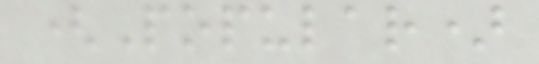(Popular)
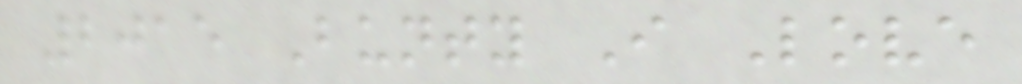2015 Bunty I Love
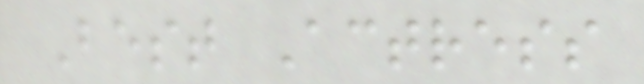Best Actress
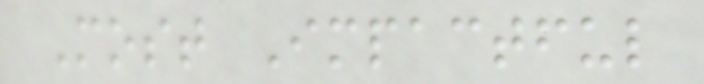Most Impactful
